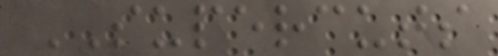SUPERCUTS
